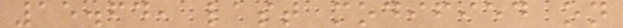15.64, last modified on
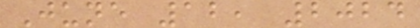June 12, 2024
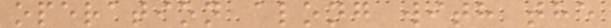operation along with the
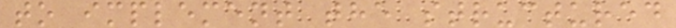to implement the structured
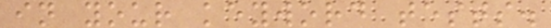in your keyword tests.
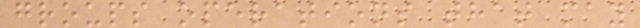groups operations that may
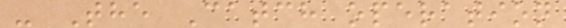- The Catch operation
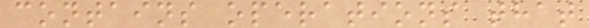contains operations that
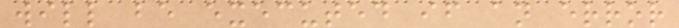will be executed if an error
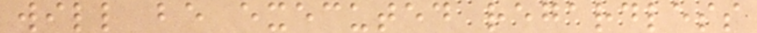will be executed regardless
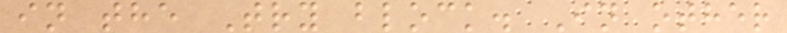in the Try block. In other
